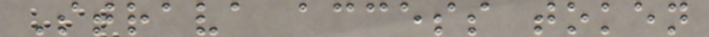Strava access token
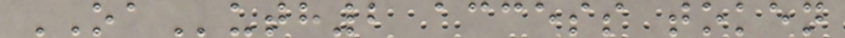OAuth2 access token
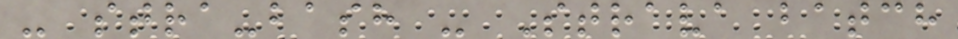- stra-bash - Strava batch
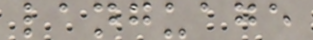language
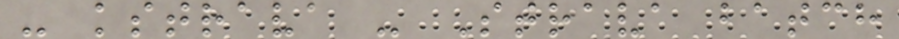- kstrava - Strava batch
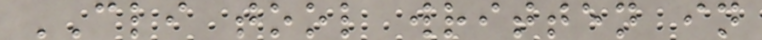CLI tool written in
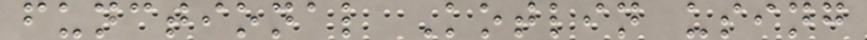functional Kotlin using
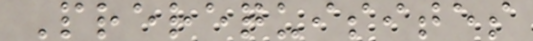Prerequisites
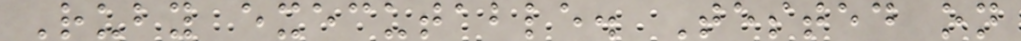Ruby executable. Tested on
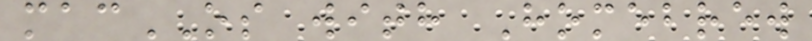macOS with Homebrew
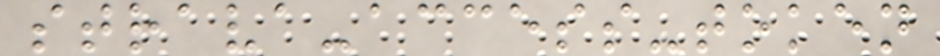strava-access-token
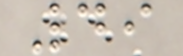49
